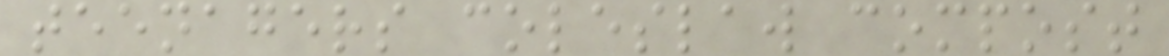teenagers coleslaw compost
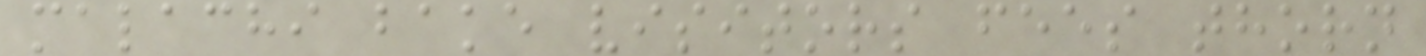malachi bake visitors fees thorn
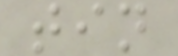tin
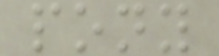pony
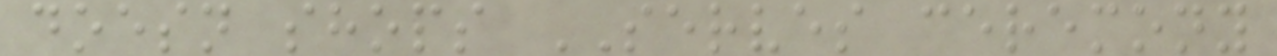doesn shops SERVES ceremony
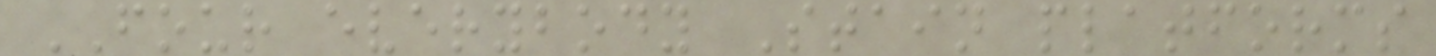FOUR everybody Stain platforms
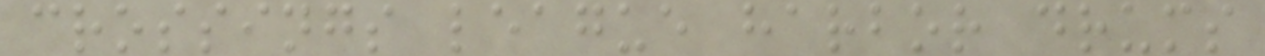crossings league harbor drums
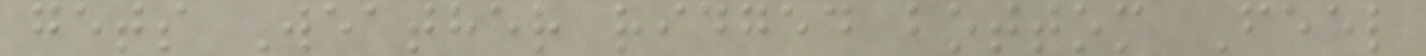gets Weather ridged bottom Feel
